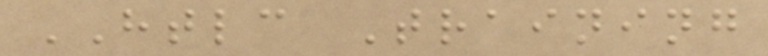HTLC Training
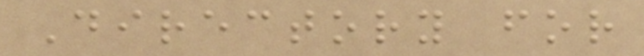Directory for
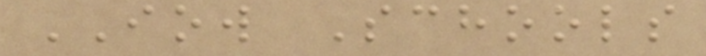IOW Schools
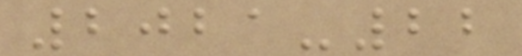2021-22
